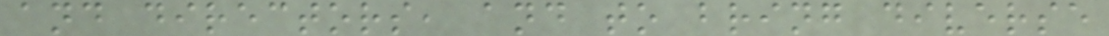and directors, and to bring diverse
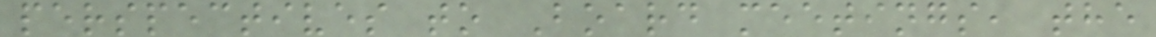perspectives to Board meetings, the
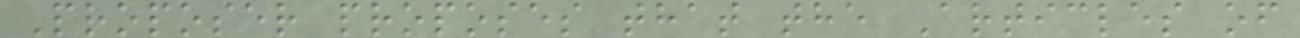Proposer proposes that the Articles of
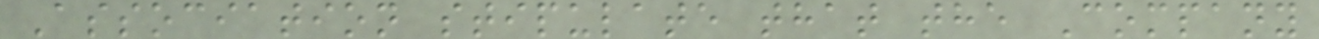Association stipulate that the Company
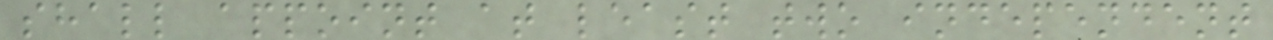shall appoint at least two independent
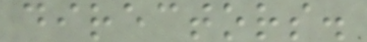directors.
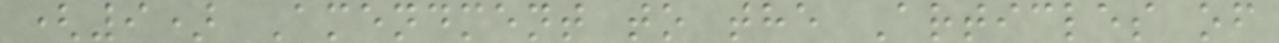(9) Amendment to the Articles of
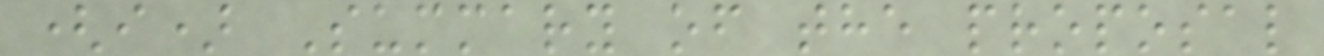(i) Summary of the proposal
